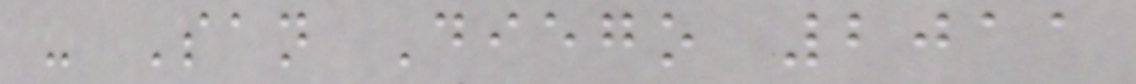- San Diego 2011
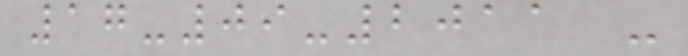17-09-2011 -
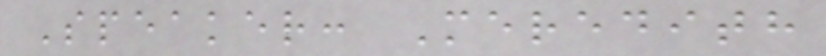Speaker: Meredith
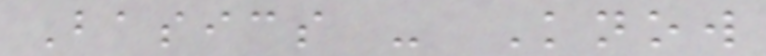Basics - Know
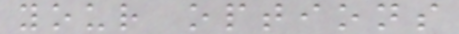your options
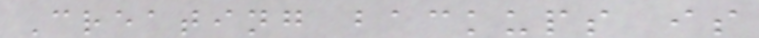Creating backups is
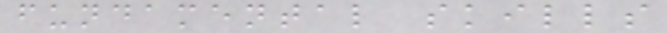fundamental skills
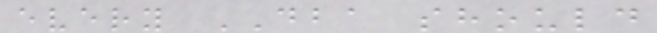every DBA should
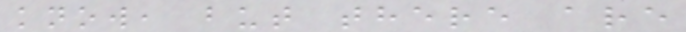know, but there are
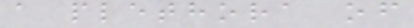a plethora of
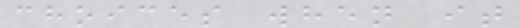choices when it
